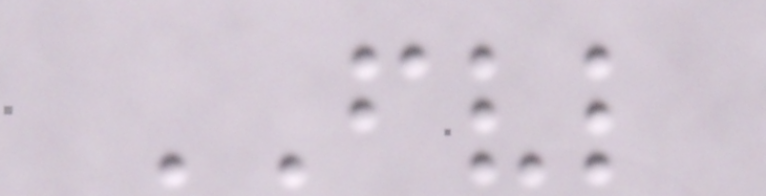FVL
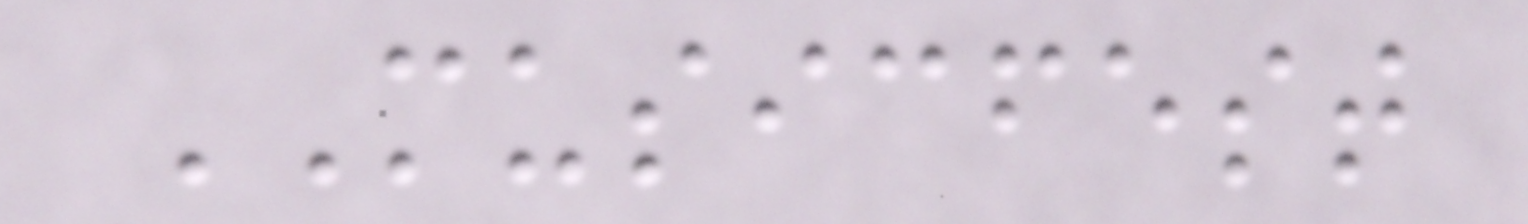MUSICFEST
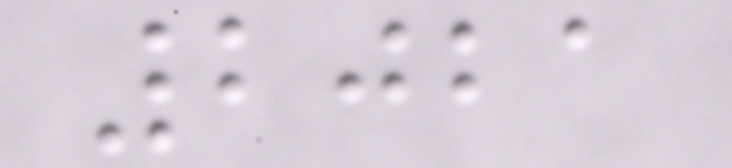2021
